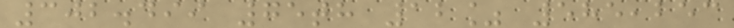302.499 75th 12% 585,253
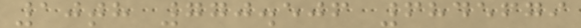10th 770.506 6845679
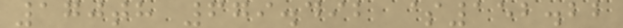170th 679.492 $152.22
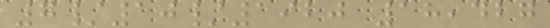7/10/1920 18,427
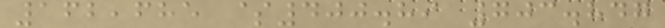162,685 $400.89 703.847
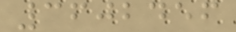3602456
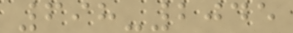698-2045
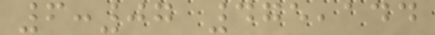6:07 475,144
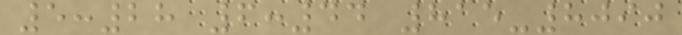5:28 6:44 815-8090
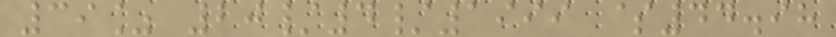39% 20/4/1999 $44.98
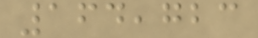164,723
